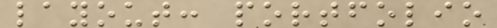layout: portfolio
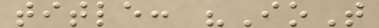title: "IoT
